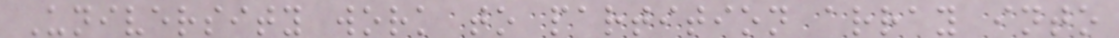University work to partition array into
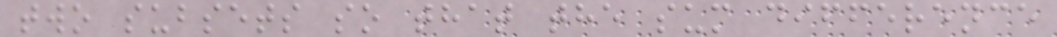two subsets so that the sum difference
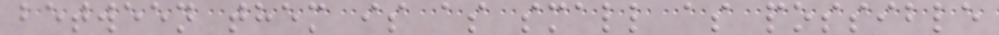between them is as small as possible
